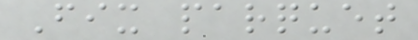Fix parquet
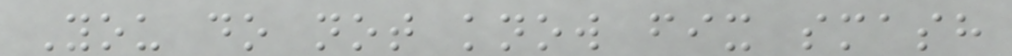You do not know fix smash
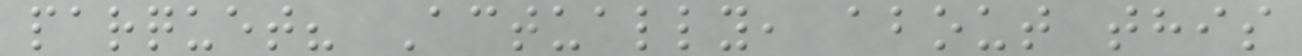parquet? Actually, about this
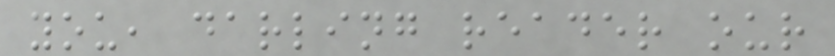you, darling reader our
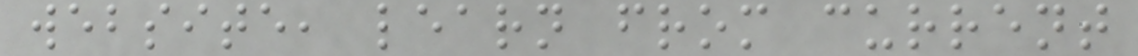website, learn from current
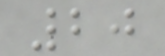20
